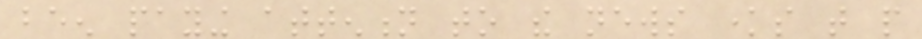been paying attention to the news knows that people
